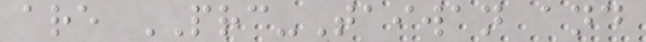are PRC-Taiwan and
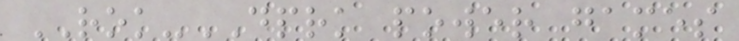ROK-DPRK power games
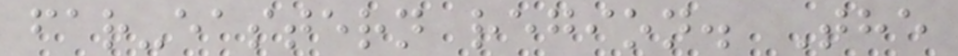far-eastern region. The
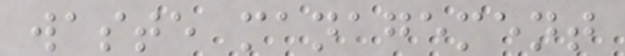waste management
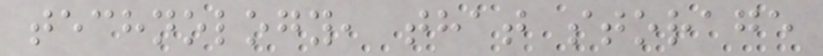technology, that storage
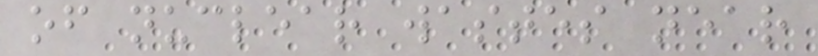of nuclear wastes near
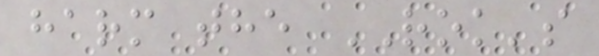harm the ROK's
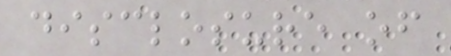disclosure of
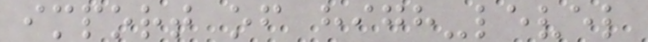import of high-level
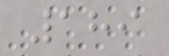189
